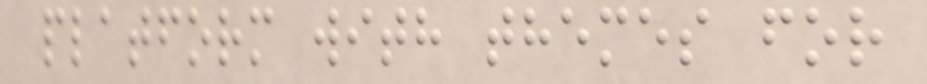platform with themes for
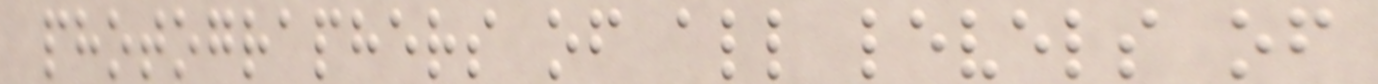photographers of all levels of
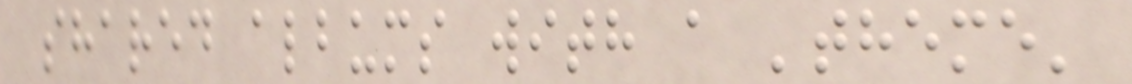shared albums with a 'theme'
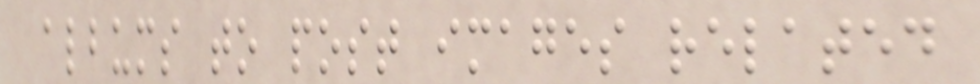albums to post images related
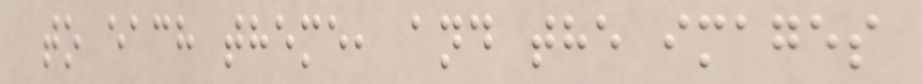to each theme, and the images
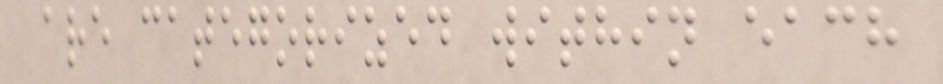are categorized within each
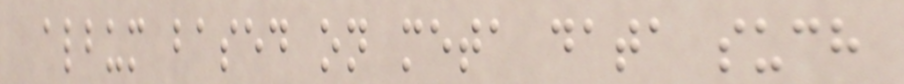album based on meta data such
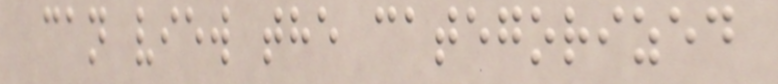can view the categorized
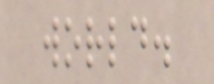world.
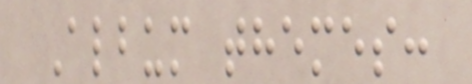Album themes:
